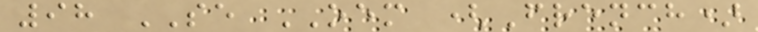98 SE OEM (French)
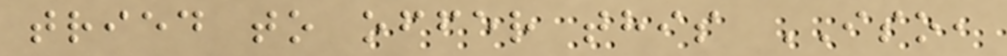tried to offer this ISO,
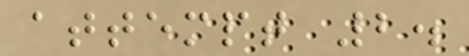attempt 2.
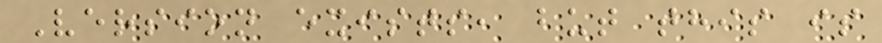Version exists, but this is
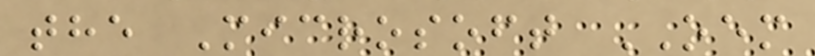the Microsoft OEM
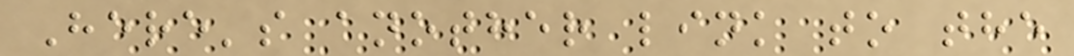Here's another link to the
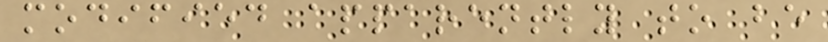modified apparently to be
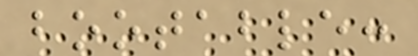bootable:
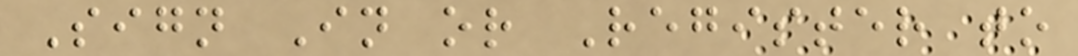Sign In or Register to
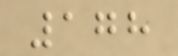178
